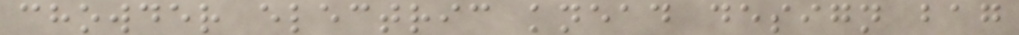chowder electric knead design bag
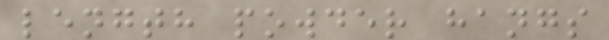length powder hangs
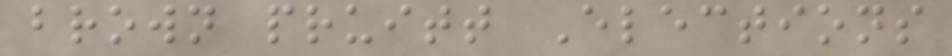brown pruitt Elections
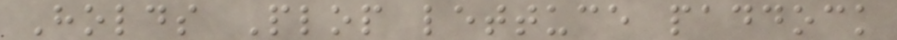Holds Plop lettuce paddock
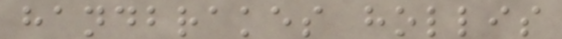handbrakes hollis
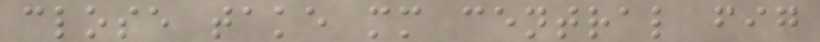close take mm central fig
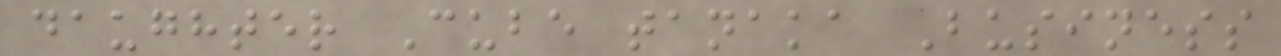daughter Cube tanaka Business
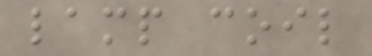lamp coil
